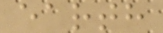earth
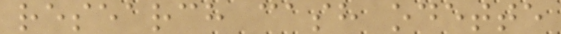research cash odette
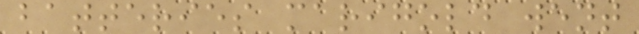batteries marigold went
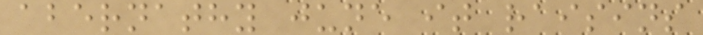abernathy june it raisins
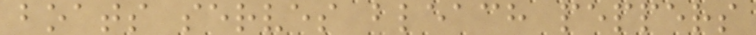boats serves bleach peppers
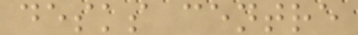desks centre
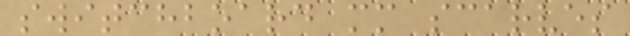switchboard mm scarves
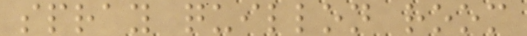spray quillon room
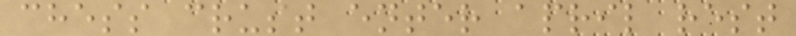chess crust enter april rest
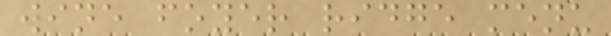wine foyer ridge menu
